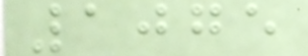1075
